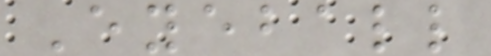Eyeball
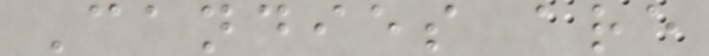Candies are
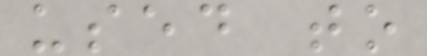used to
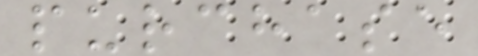purchase
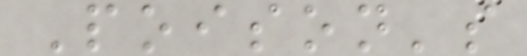Poison's
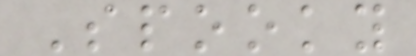Spooky
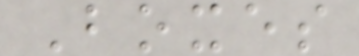Boxes
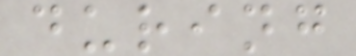during
